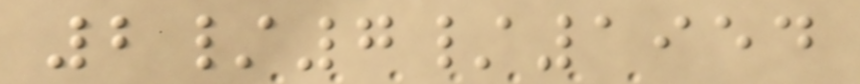2/7/1954
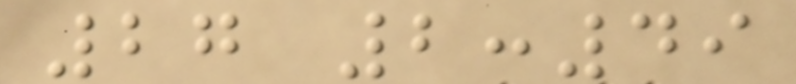27 2:49
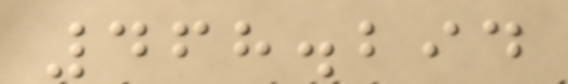468.294
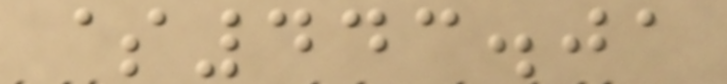$443.01
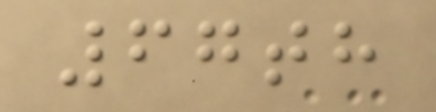67th
